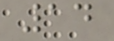14
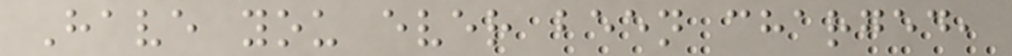Have you ever been charged,
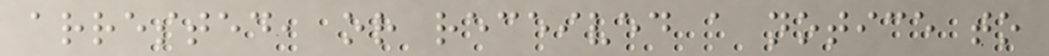arrested, or received a notice to
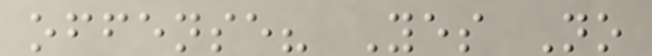offense? Yes No
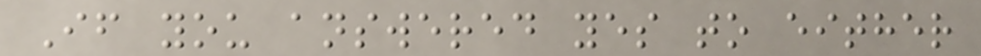If you answered yes to either
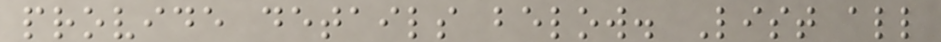provide details below. List all
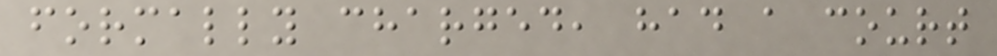formally charged, had a court
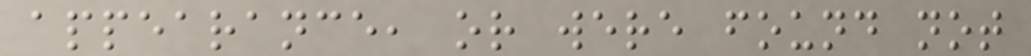appearance, or were found not
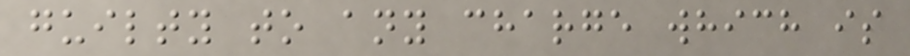guilty to any charge which is
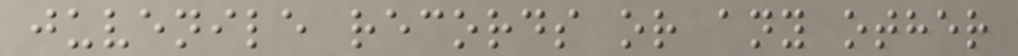juvenile records or any other
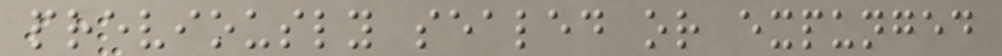previously sealed or expunged
